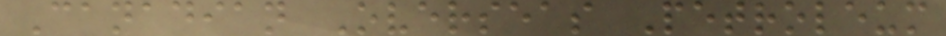Canadian Overseas Petroleum
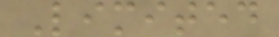Limited
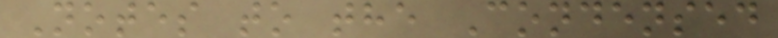Notes to the Condensed
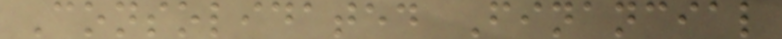Consolidated Financial
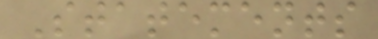Statements
